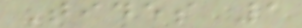Tides 1
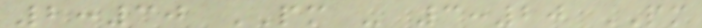2:30 PM - 3:20 PM
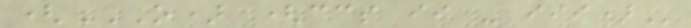(O) (CCS II - III)
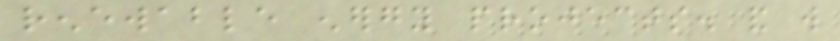renewable energy projects. and will
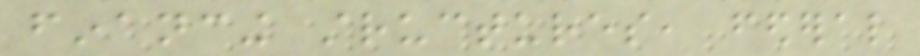financing structures, federal
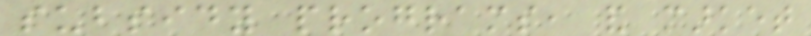subsidy programs, and market
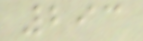293
